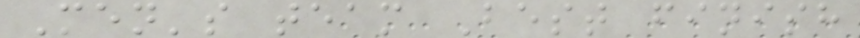Men's team Best finish
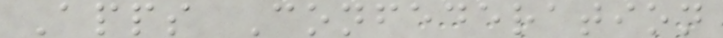Apps Confederation
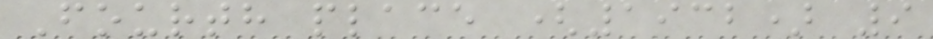Fourth place (1932) 9
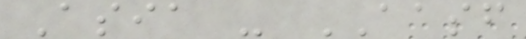Asia - AASF
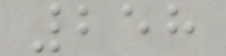258
